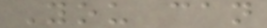You can
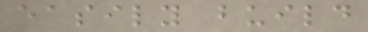easily build
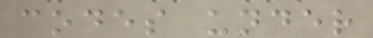codes under
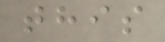this
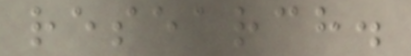research.
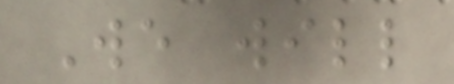We will
